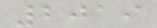2019
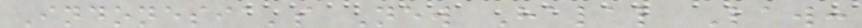Indonesia's New Halal Law:
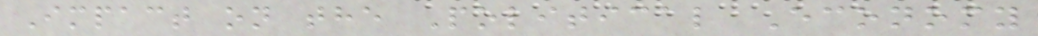Impact on the Political Economy
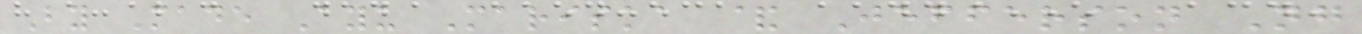By Made Ayu Mariska & Jefferson Ng
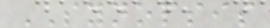SYNOPSIS
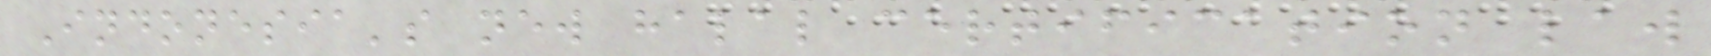Indonesia's new halal certification law
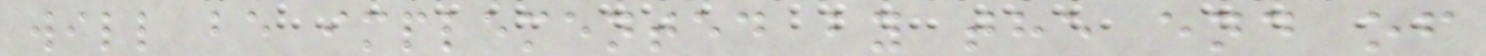will be implemented by the end of
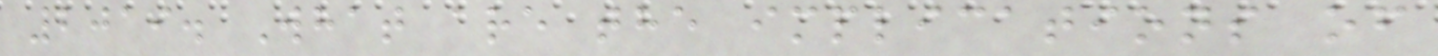2019. What are the implications of
